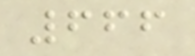666
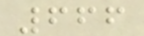666
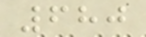680
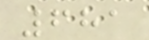681
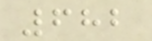682
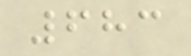683
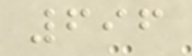696
